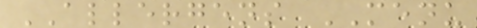ALLERGENS MENU
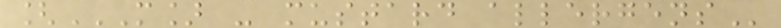[M] - MUSTARD ALLERGENS
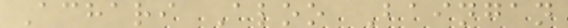Achari Aloo Baingan
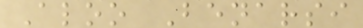Aloo Benarsi
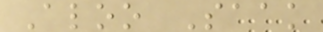Aloo Saak
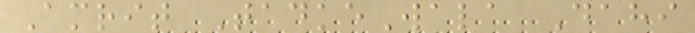Amrit TadkeWala Dahi
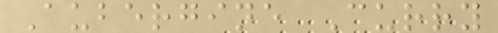Aubergine Curry
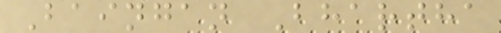Baingan Bhartha
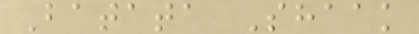Batata Shaak
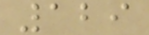129
